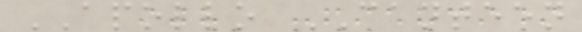APOLLO CANTEEN
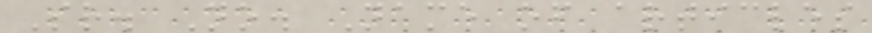Sr. No. Name of articles
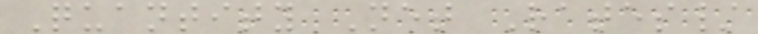Quantity Net Rates/
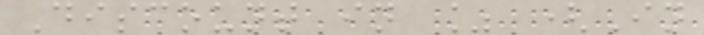Discount in % (In
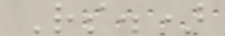Rs.)
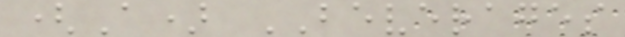(A) BEVERAGES
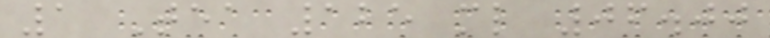1 Tea 125 ml 06.00
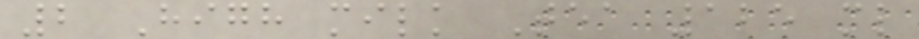2 High milk Tea 125 ml
